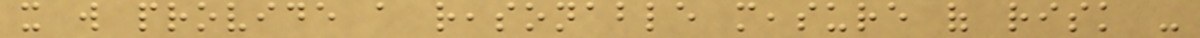it will provide a reasonable measure of risk -
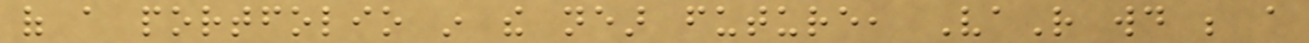of a portfolio in the near future, VaR would be a
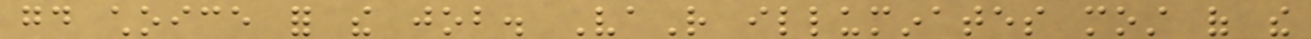good choice for the job. VaR illuminates most of the
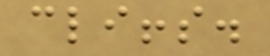cliffs.
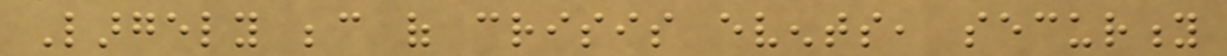Largely because of crisis events, security
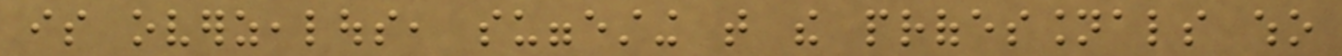is overzealous, suggesting that the professionals who
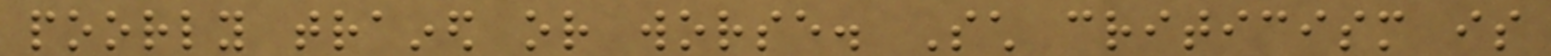poorly trained or worse. Such criticism is
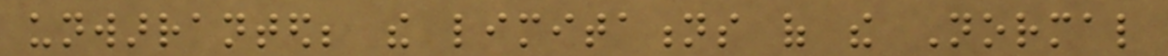unwarranted; the limitations of the Normal
